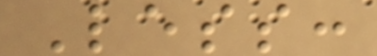Less:
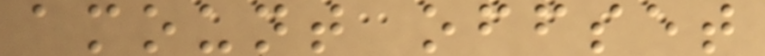amount offset
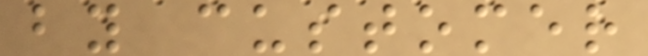by customer
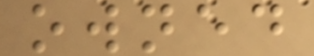owned
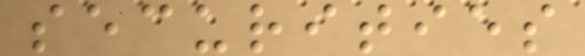securities
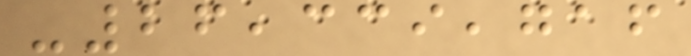-26,339,716
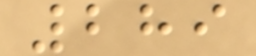289
